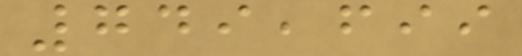749,699
